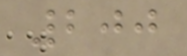200
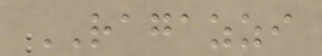RAGAZZI
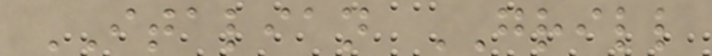ITALIAN GRILL
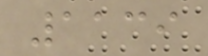1139
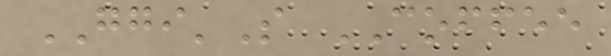GGI'S COFFEE
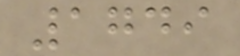1749
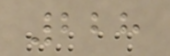228
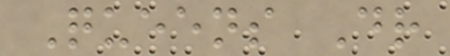Queens Dr
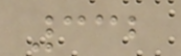332
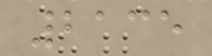2135
